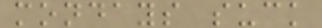mondays suck
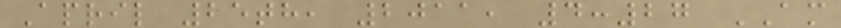April 25th, 2011, 4:27 AM
